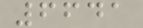6641
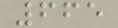665
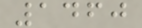1460
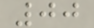00
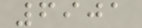6901
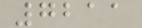7211
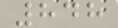848
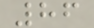86
